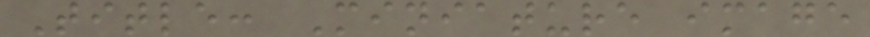Title: Miniature image
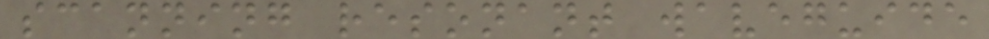scanning resonant waveguide
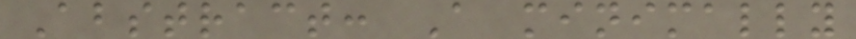Abstract: A minimally
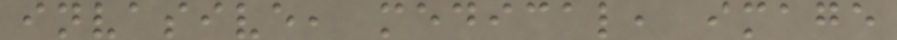invasive, medical, image
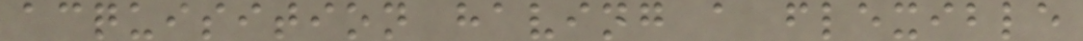acquisition having a flexible
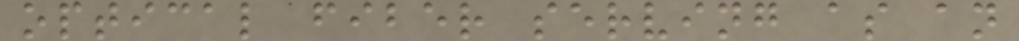optical fiber serving as an
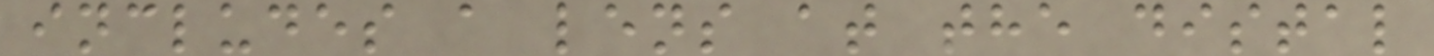includes a lens at the distal
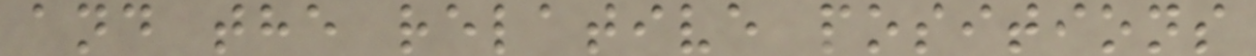and the relative positions
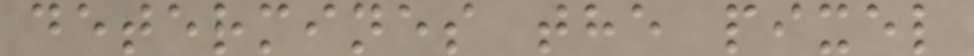determines the pixel
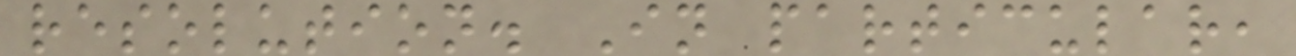resolution. In particular,
